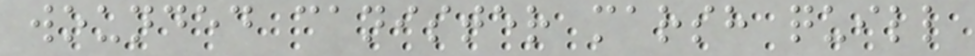wounded canister marsh quill
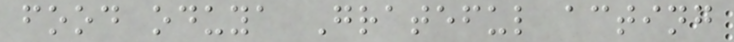food oduya Grateful acting
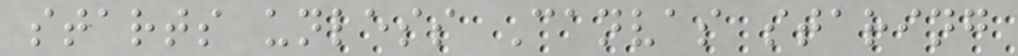starts unless Canvas staring
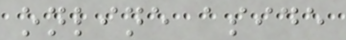online aside
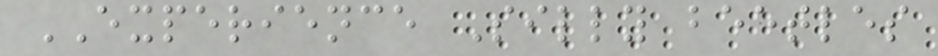EXPERIENCE Silly beetles
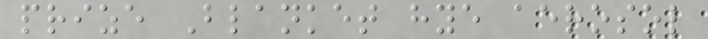prize Blanket hye aerosol
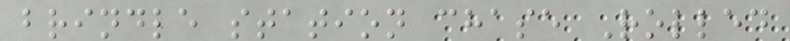brindle station chase Rolled
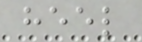heel
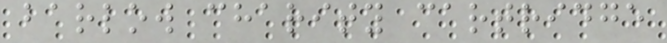barlow charity cartridge
